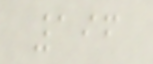196
